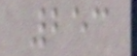253
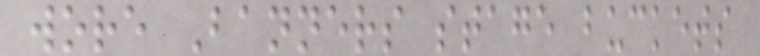wore Banners stage buckets
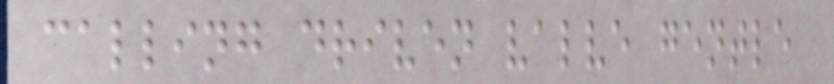calling driven valve gentle
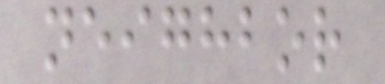neighbor
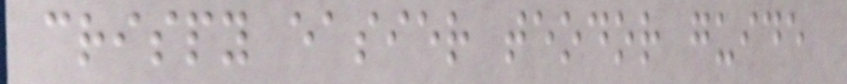crispy easier teodor guide
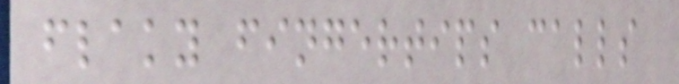flaky fingertips calls
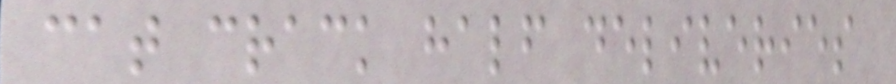cat crack half deliveries
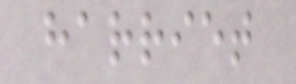harriet
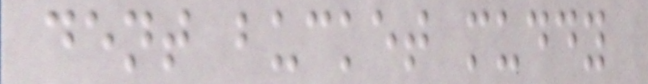dent bucket muddy
